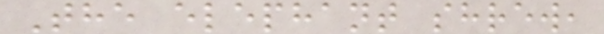The elephant shrew,
